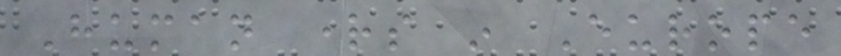Human rights in Europe
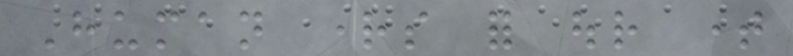Human rights for our time
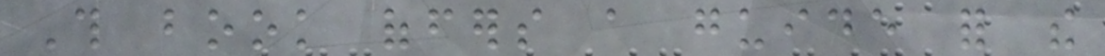This book offers a guide for the
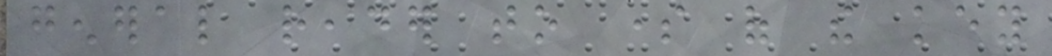general reader to some of the key
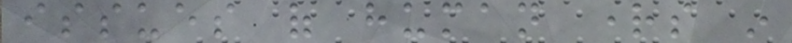issues of human rights in
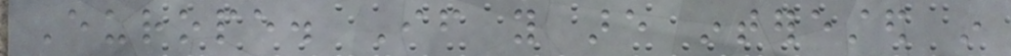Europe. If you are interested in
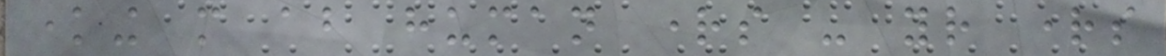knowing more about human rights - your rights
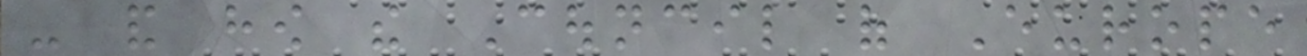- and how the Council of Europe
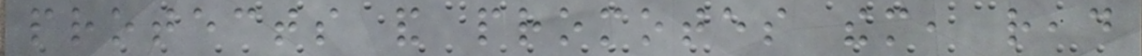protects and promotes them, read
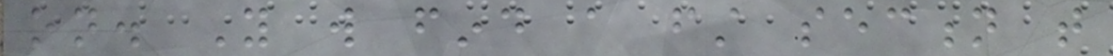on. You will find a first section that
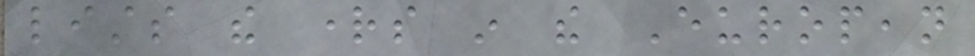lists the rights in the European
